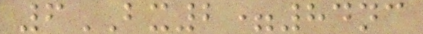6BX2=84nc
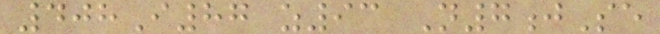408I87 z93 N7jSe
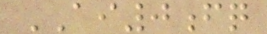AI0fq
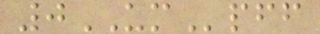0UMpff
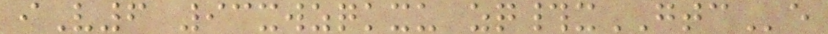iV6 93xwzqkxu zq#xGTCe
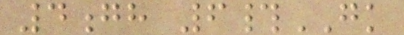4gh 6#GK
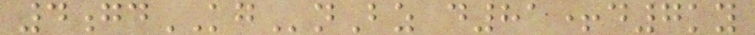4gdKGnBz d81+d7ky
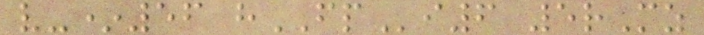v-*56 hFPi6 5rMz
